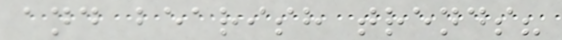and bearish trends?
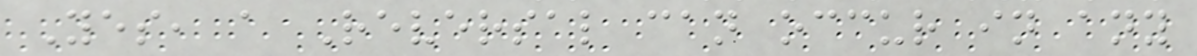Yes, a Reversal can occur in any
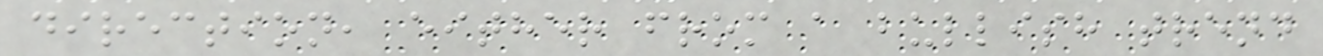direction, either from a bullish trend
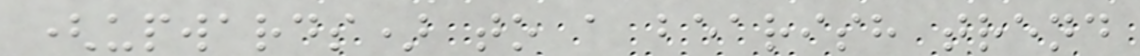(upwards) to a bearish trend
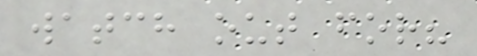watch out for?
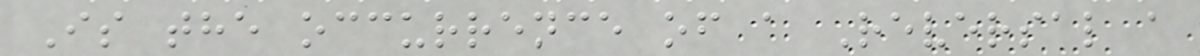Is the occurrence of a Reversal a
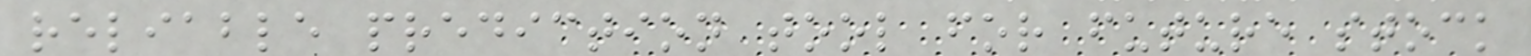reliable prediction tool for future stock
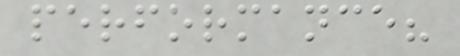performance?
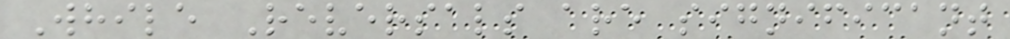While Reversals are significant
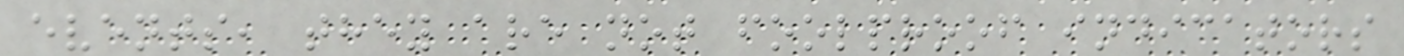events, they are not foolproof indicators
